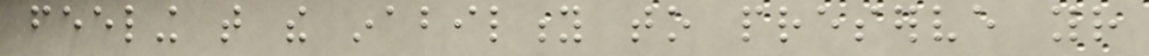feeling that the inability to preserve your
